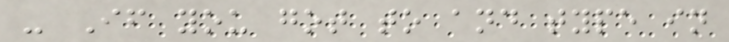- If you got to and type in
